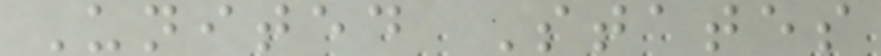United States
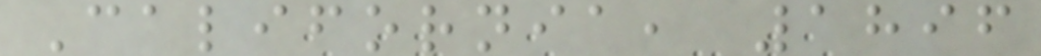California, 1896
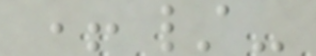+/-
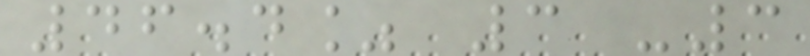46.4% 3 -3
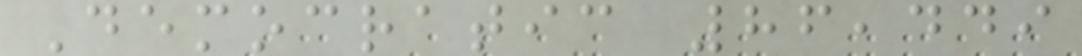Democratic 86,449
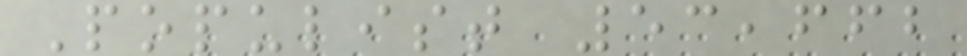Populist 53,662
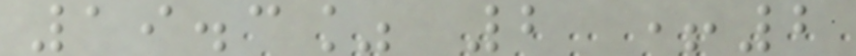19.3% 2 +2
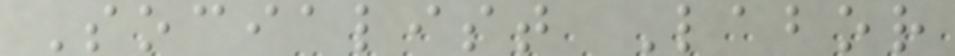Socialist Labor
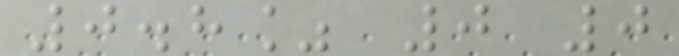0.8% 0 0
